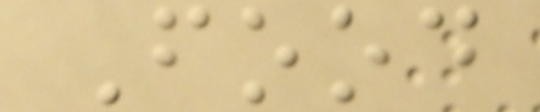Food
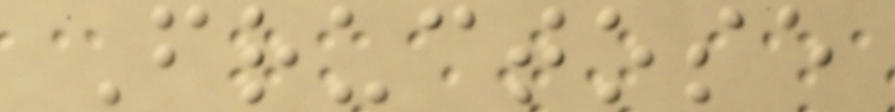Fructose
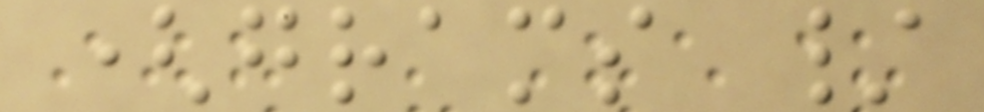(grams /
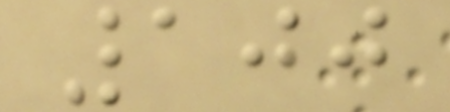100
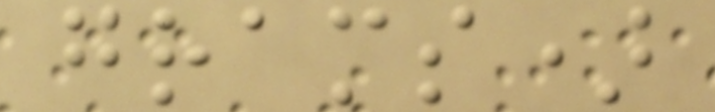grams)
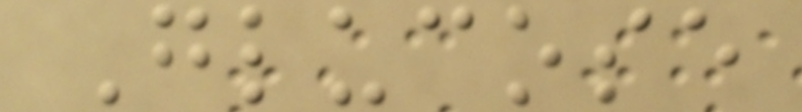Glucose
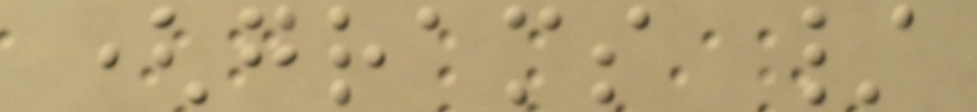(grams /
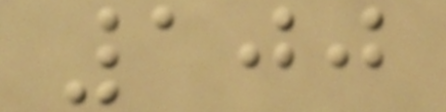100
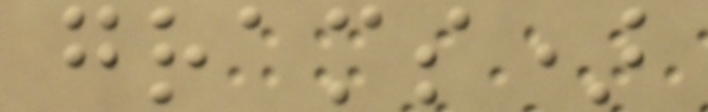grams)
